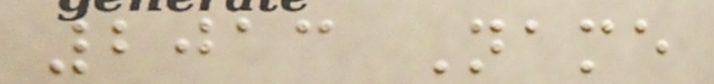2013 Name
